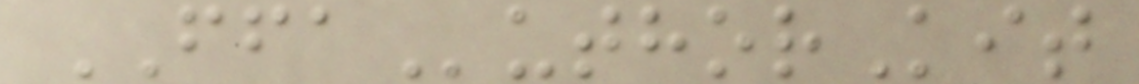FFAuthorKit
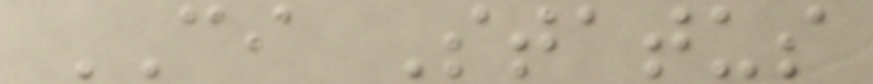CI Status
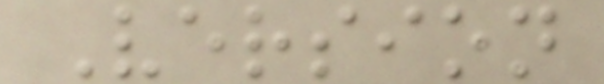Version
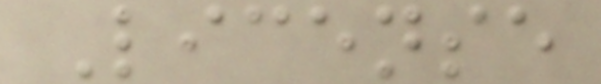License
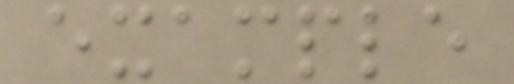example
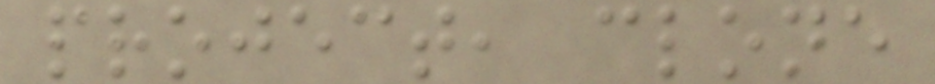project, clone
